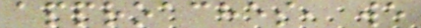approaches, we
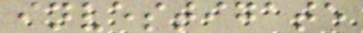investigate
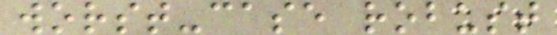worst-case robust
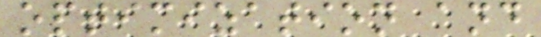optimization and
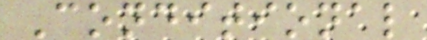Conditional
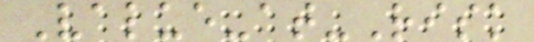Value-at-Risk
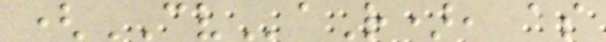(CVaR), as
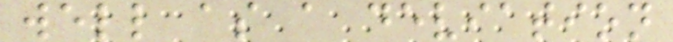well as a deviation
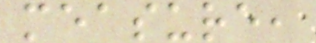measure,
